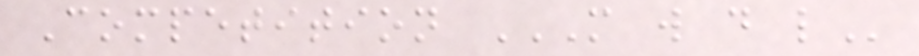Competition M W D L
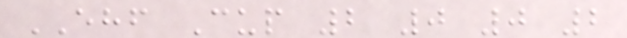EHF Cup 2 0 0 2
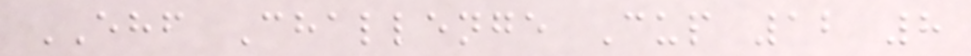EHF Challenge Cup 12 8
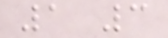1 3
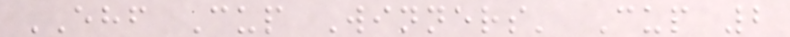EHF Cup Winners' Cup 2
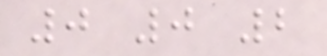0 0 2
